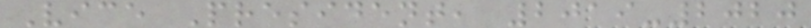Vice President, 2019-2020
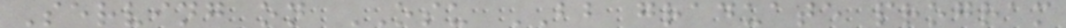Serving on OSU BB graduate program
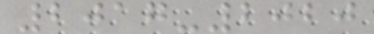2017-2020
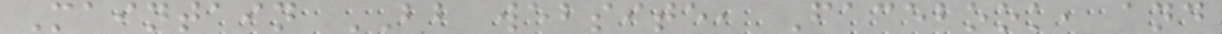Maintain BB website, Facebook, and
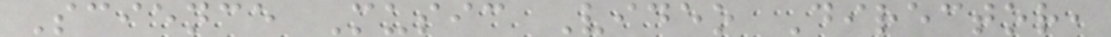Science Music Video Director,
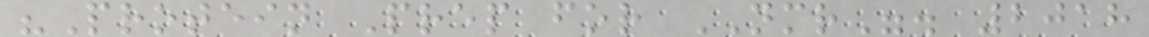"Protein Prep for NMR". 2018
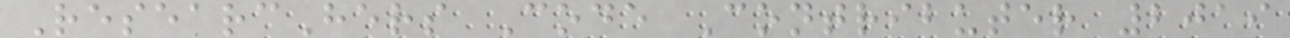ResearcHers Code Contributer 2019
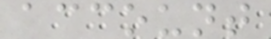account
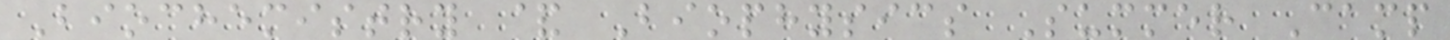Biochemistry & Biophysics Summer Camp
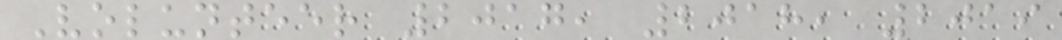Volunteer 2017, 2018, 2019
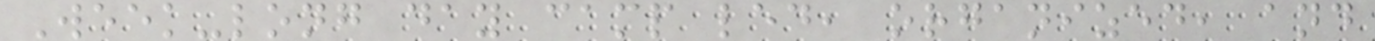Week-long day camp led, organized, and
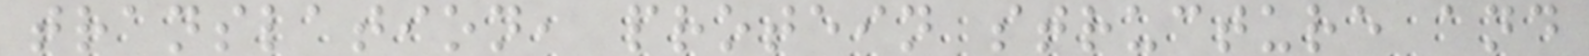translation, protein structure and
